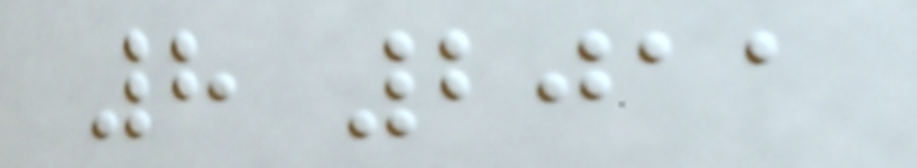8 2011
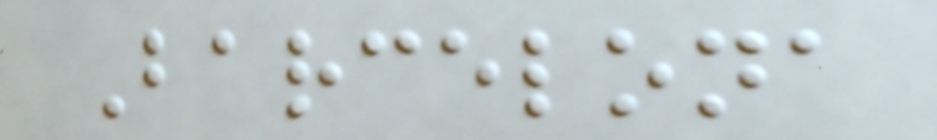Barcelona
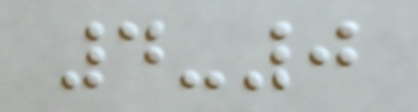4-0
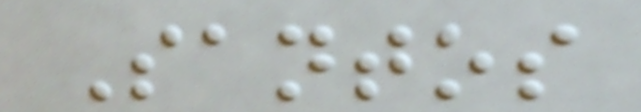Santos
